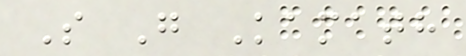S G Kamath
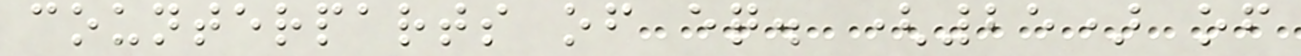counterparts of eq. (25) of
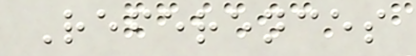References
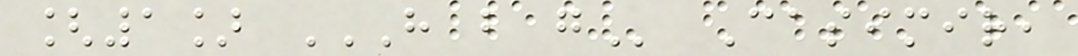[1] H B G Casimir,
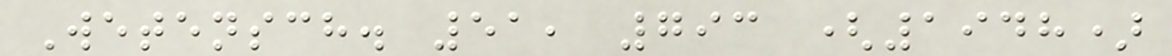Wetensch. 51, 793 (1948)
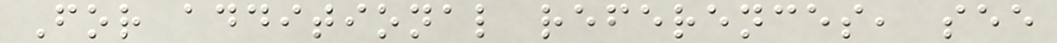For additional references, see
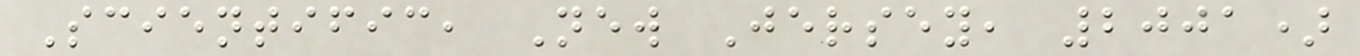Scientific, New Jersey, 2001)
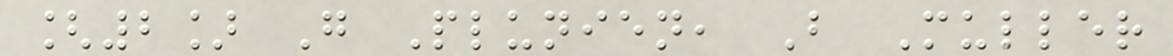[2] G Plunien, B Muller
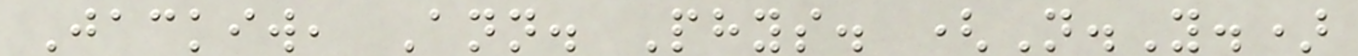Jackiw, Ann. Phys. (N.Y.)
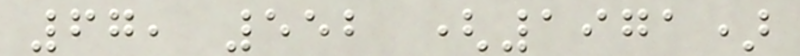67, 552 (1971)
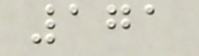171
